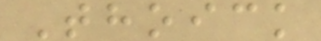Thoick
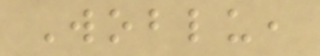Woblu,
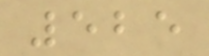525
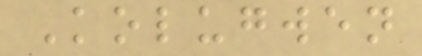Kolugwen
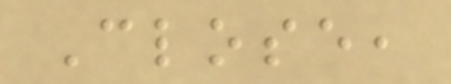Close,
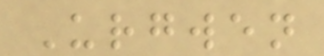Urgwen
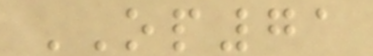OP71
